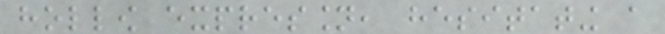hollow expression, hesitating a
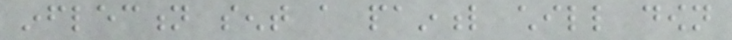inflection sent a painful chill down
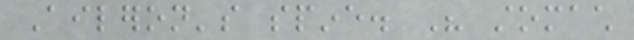Aileron's spine. His stomach
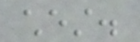chest.
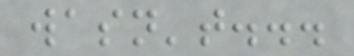wasn't...
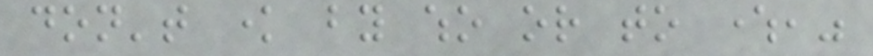don't know by who or to where,"
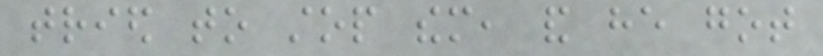tried to stop them, and he got
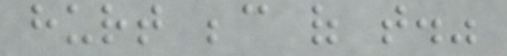hurt because of that."
